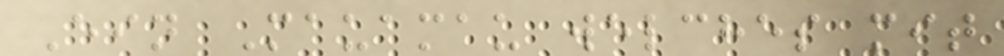Ein Mauamau welches mit
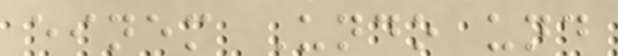einem Undo und
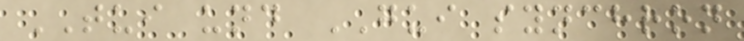TUI und GUI synchron
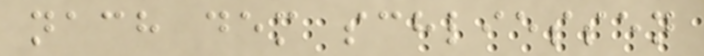nach dem schliessen
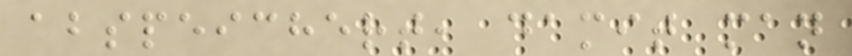abspeichert, damit man
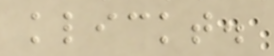klickt.
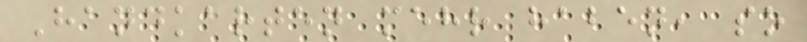Handkarten mehr haben, so
